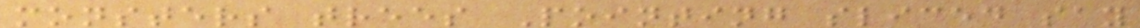monsters trees Pointing sliced say
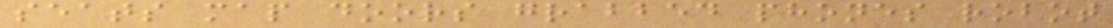seats map doors grabbed phones robot
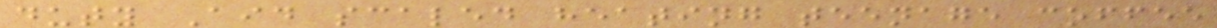duty Aid scaled heating teenage coffee
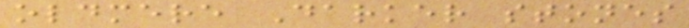oldmere Darker stones
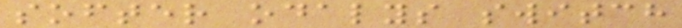softer odalys switch
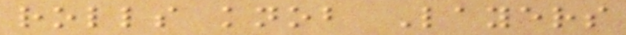rolls knob Layers
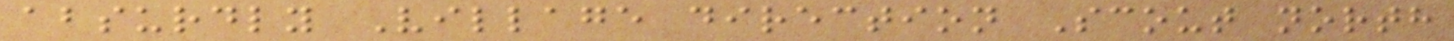absurdly Village direction Scout north
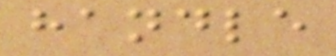handle
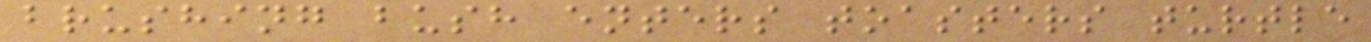brushing bush enters toasters turtle
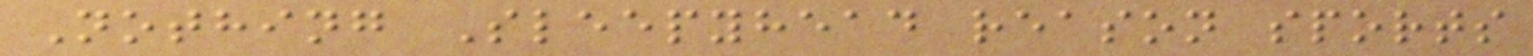Nothing Sleepyhead reason sports
